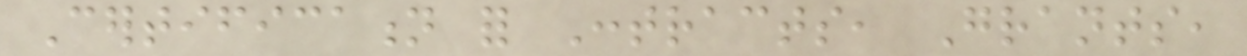Certification for Contracts, Grants,
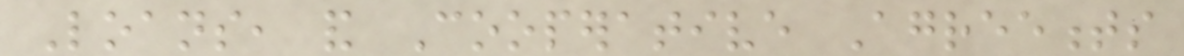Loans, and Cooperative Agreements
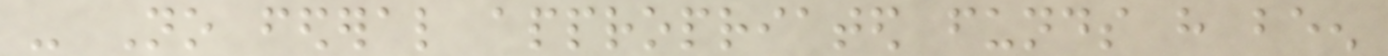- No federal appropriated funds have been
